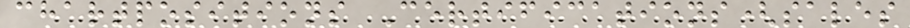chartpositions Certifications(sales
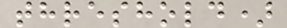threshold)
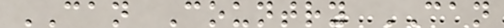CAN Country CAN
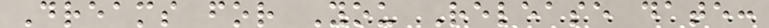Dreams for You Release date:
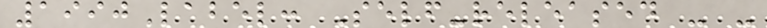1990Label: Self-released - -
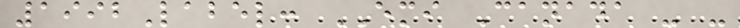1992Label: EMI Canada - -
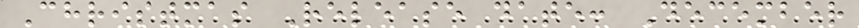Christmas Release date: December
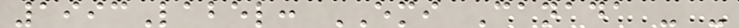1993Label: EMI Canada - -
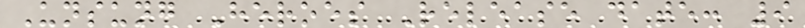Unsung Heroes Release date: 9
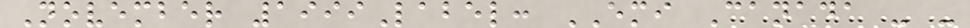November 1999Label: EMI Canada - -
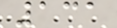131
